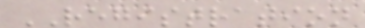REGISTRATION
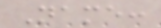Name:
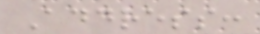Address:
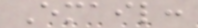Email:
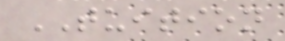TUITION
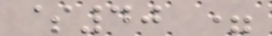$40 =
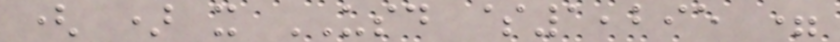( ) x USD $1,295 =
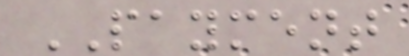PAYMENT
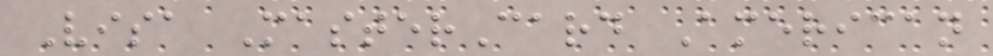Visa MasterCard American
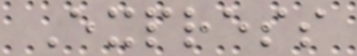Express
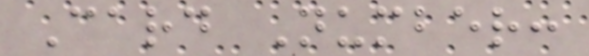Card Number:
